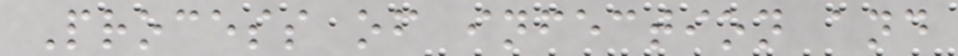Process of infection and
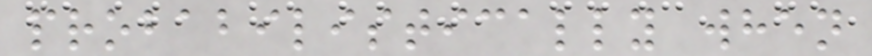probabilistically when
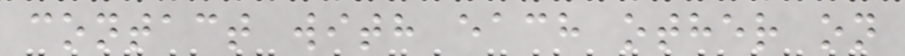contact with each other on
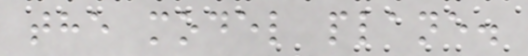the model plane.
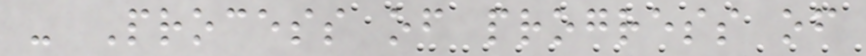- Process of progress of
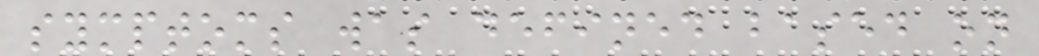symptoms was defined based on
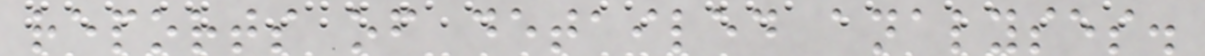reports of detailed analyses.
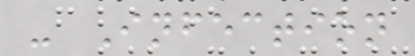- Infection
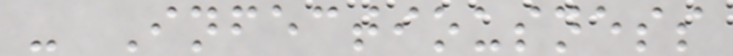- Infectiousness
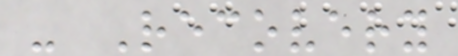- Recovery
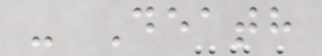- Death
